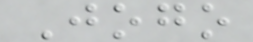Jogo
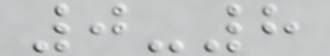0-8
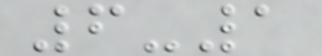6-1
